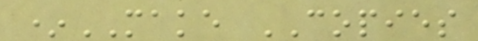*MAKE COPIES
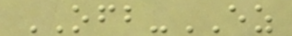OFB-EZ
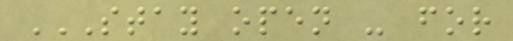STAY OPEN - FOR
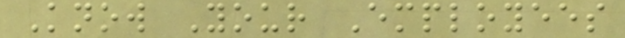Know Your Employees
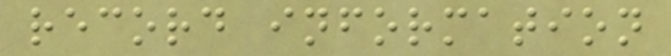record information
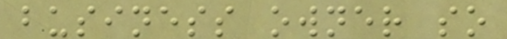business owner so
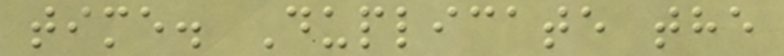time. Duplicate the
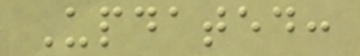Updated:
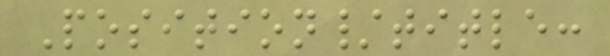Position/title:
